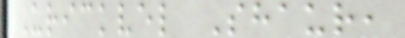Urickvel Shaur,
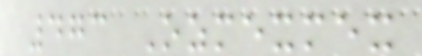473 Ozmexmex
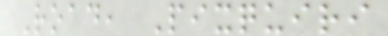Road, Pixquiri
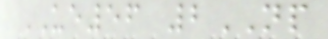UE56 2NP
